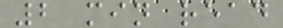2 min read
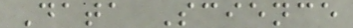Data Science
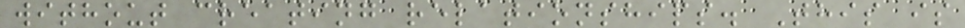without creating relationships. This is
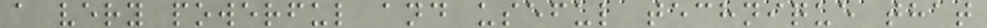a very powerful and useful technique that
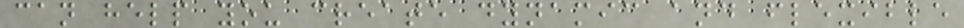can help you create dynamic and flexible
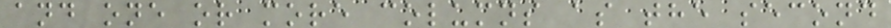and one or more columns as the second
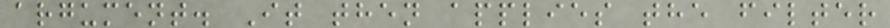argument. It then applies the filter
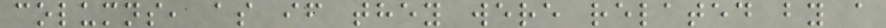columns, as if they were related by a
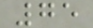75
